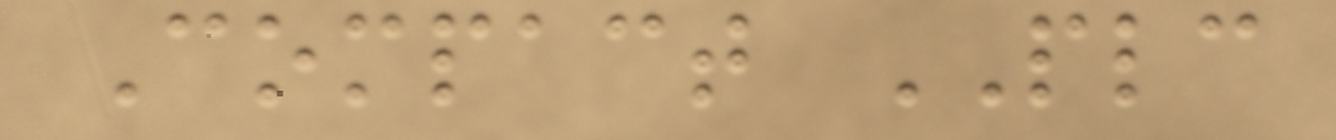Compact PLC
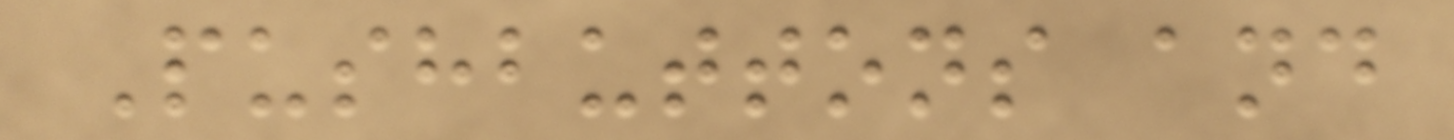Pushbuttons and
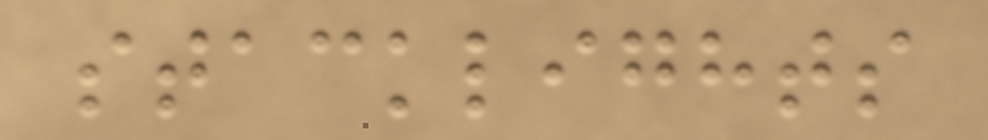stacklights
